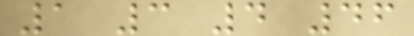1 3 4 46
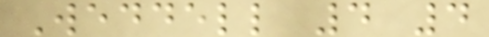Weddell 4 4
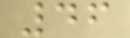46
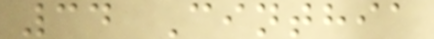34 Cinthia
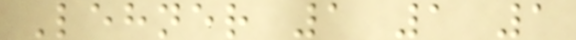Lehner 1 1 1
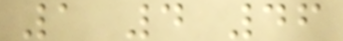1 4 46
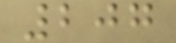207
